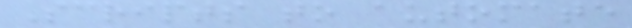Scripts to automate
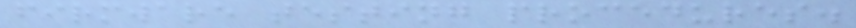firmware testing procedures.
